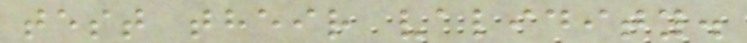test their validity.
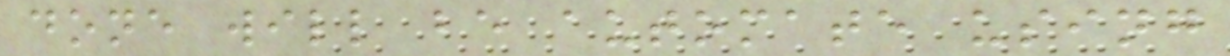done will be automate using
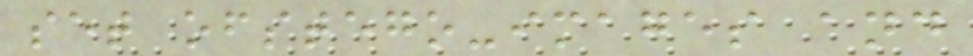set ofstego-images and
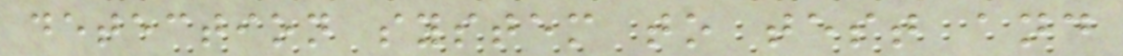detection system to test and
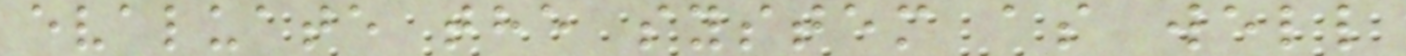evaluate the system as well
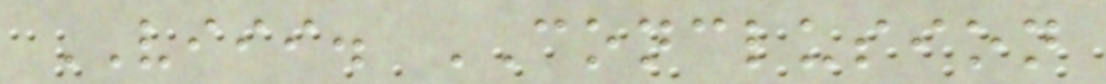VIII. CONCLUSION
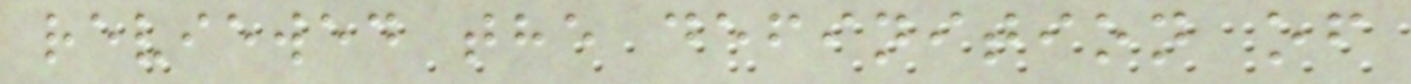reviewed the definition of
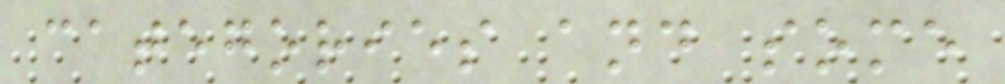categories and some
